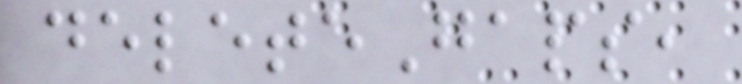deleteGaps,
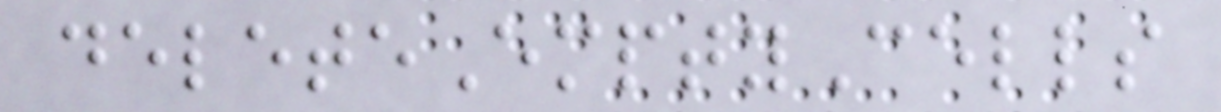deleteEmptyCells
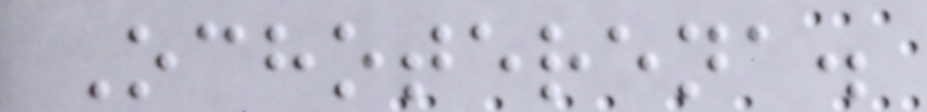Ochoterena.
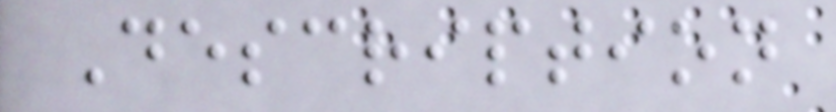Description
